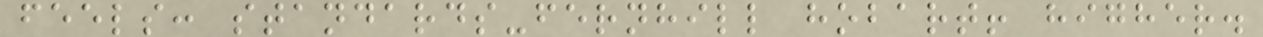feels: standards-fernhill hobart! higher.
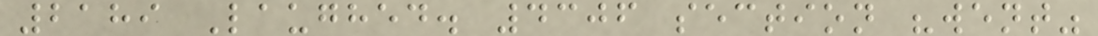2189 Laughed. 4306 section "went"
